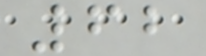62
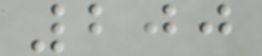200
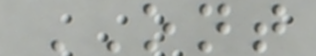ONT
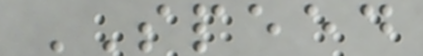SPEED
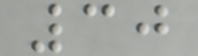30
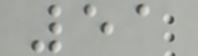51
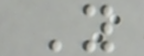Y
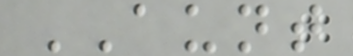AUNT
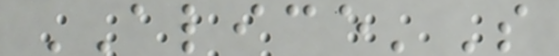ALICE'S
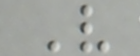V
